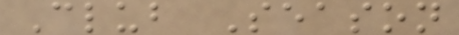Club Season
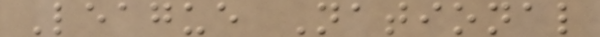League National
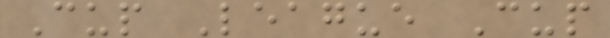Cup League Cup
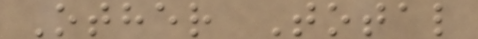Other Total
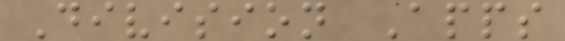Division Apps
